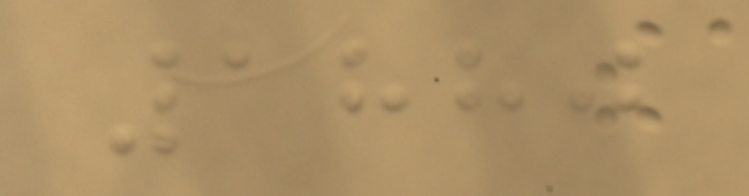1880
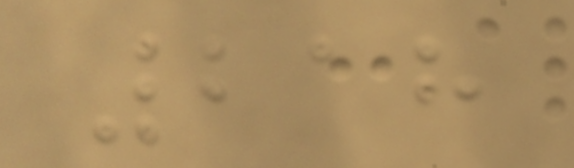218
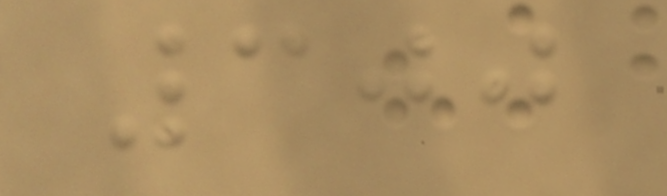300
